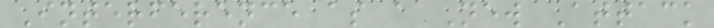Interference as a New Attack
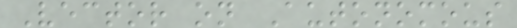Vector on Autonomous
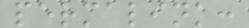permalink:
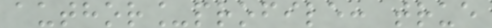author_profile: true
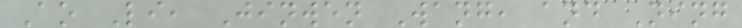Ao Li, Jinwen Wang, and Ning
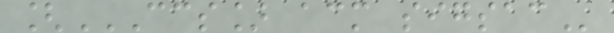[CCS] ACM SIGSAC
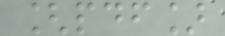[pdf]
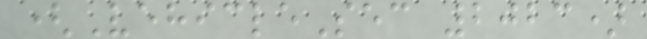(VehicleSec 2023)
